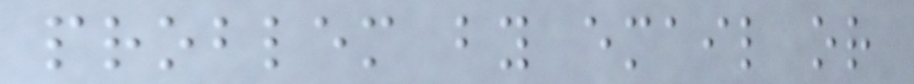problem by email or
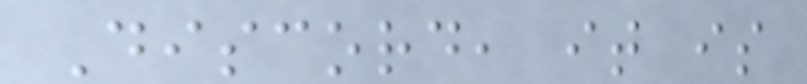Discord, it is
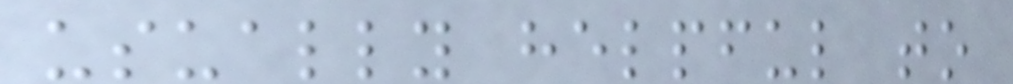usually helpful to
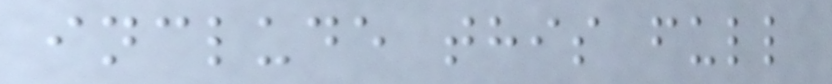include this full
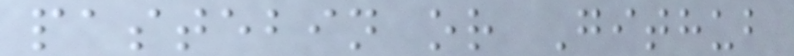pastebin or Github
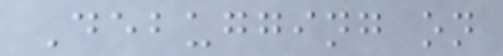Debugging on
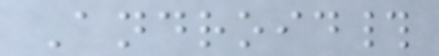Android#
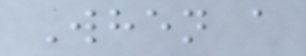When a
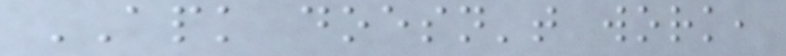APK doesn't work,
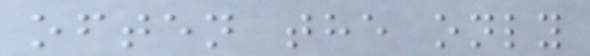often the only
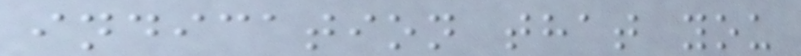indication that you
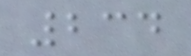234
